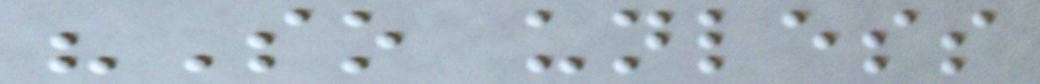"So unless
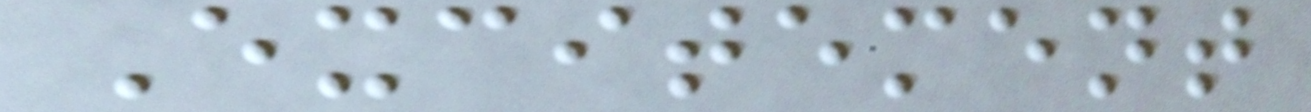Excitement
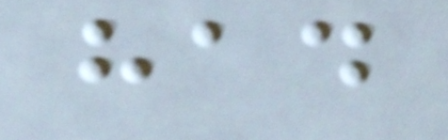had
